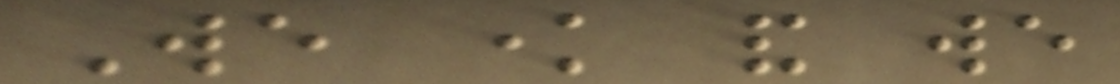We know and we
